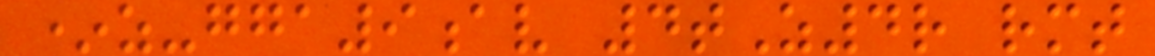*z-gga9av 4tZ4r rmt
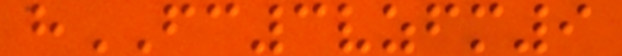hFC3vzfm9
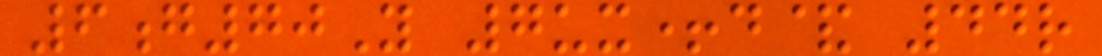6g70Y 7ux+d& 44r
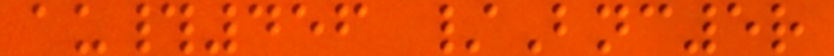au#456 /Bnc5r
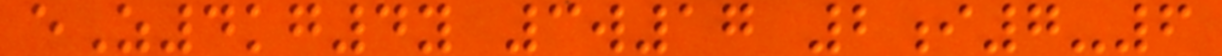eZ4kg4y 3w17 2i7-6
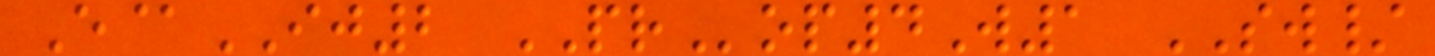E@IJ2 PRop4W1 SW/
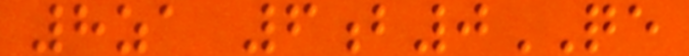8za 6b0QE
